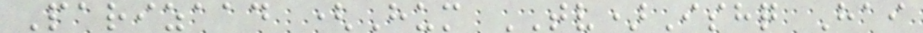Parizaad (Hum TV)Ishq Hai
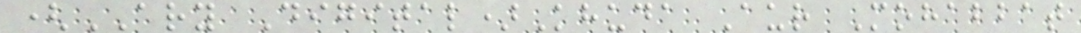(ARY Digital)Khuda Aur Mohabbat
